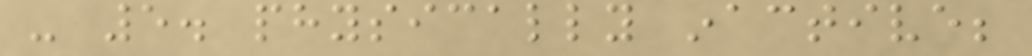- 5. physically inactive;
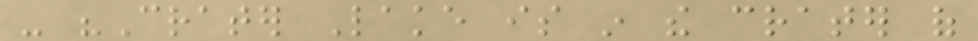- "Crater Lake is in the crater of
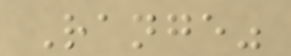Range"
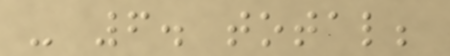- 6. total;
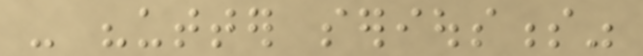- "utter seriousness"
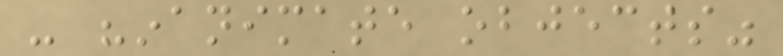- "inanimate objects"
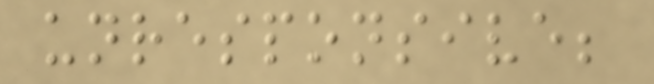unresponsive;
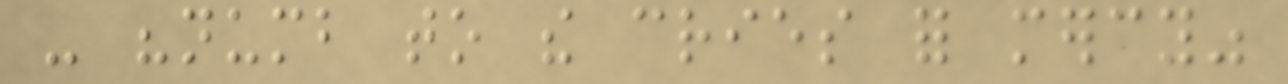- "numb to the cries for mercy"
